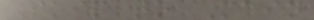Skip to Main
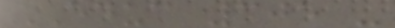EDUC 305 -
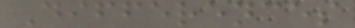Differences
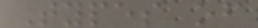Types of
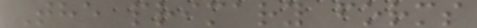The primary forms
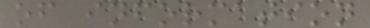of information
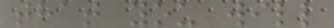that you will
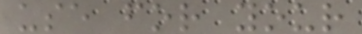use for your
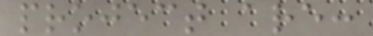project are:
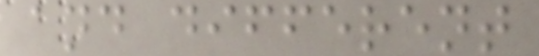and different
